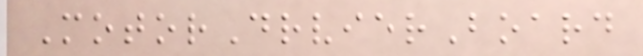MotorDrvierBoard
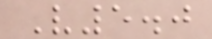V5.0
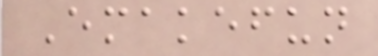Emakefun
